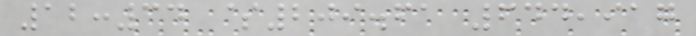12:34 $209.61 644,917
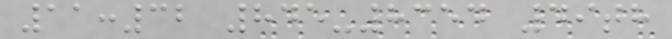11:32 845-8354 49th
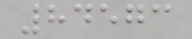84573
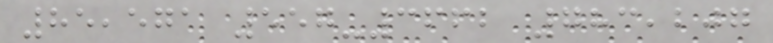85,571 557-3662 783,207
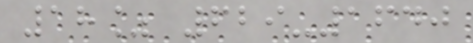18% 629-1640
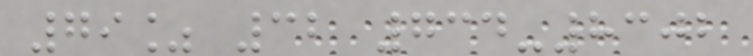79% 32 734-8302
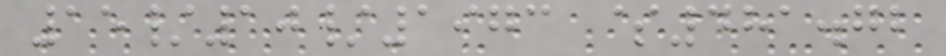15/10/1973 $481.72
